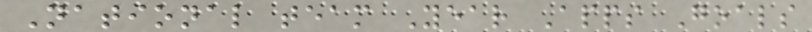National team Year Apps Goals
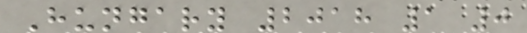Hungary 2018 1 0
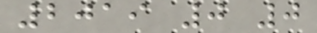2019 0 0
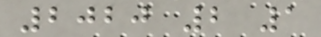2020 2 1
